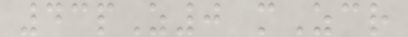43pZ0 mZcr
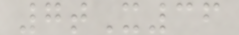7tX36
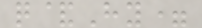q&Hy=
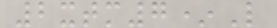2xtm7*L
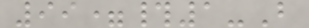99=#1-B
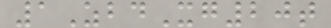1ZbdXg20t
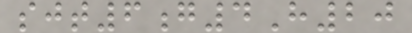sjt6g4H20
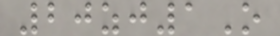20zj1O
